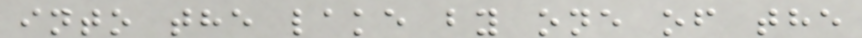into the lake by one of the
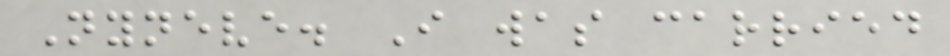Nyneve. I was carried
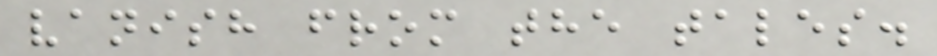vanish from the tales.
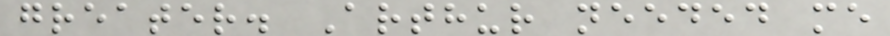greater. Arthur needed me
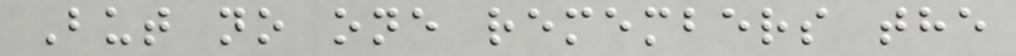But no one remembers the
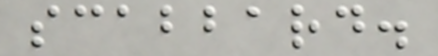scabbard.
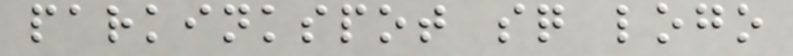parkinkspot sq logo
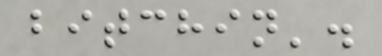bitchin'.
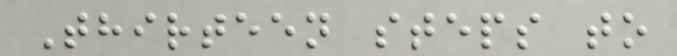Thirteen steps to
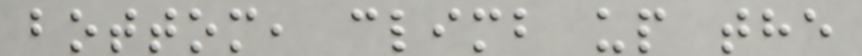bottom, climb up the
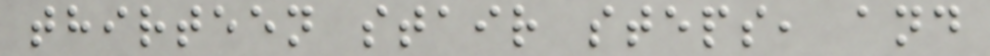thirteen stair steps, and
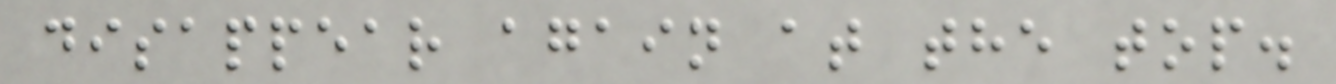disappear again at the top.
